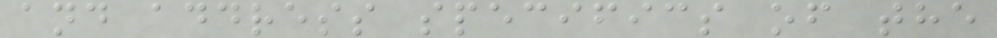and address specifics of the
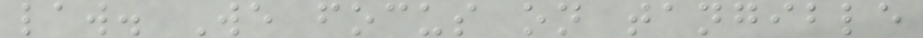law. We focus on tangible
